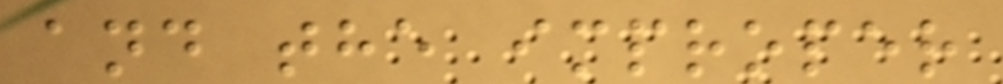and the improper
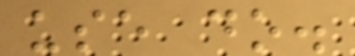use do.
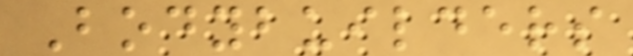Bodybuilders
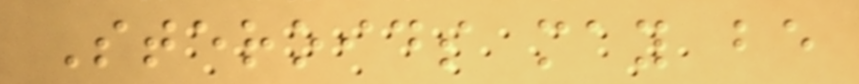Steroids may be
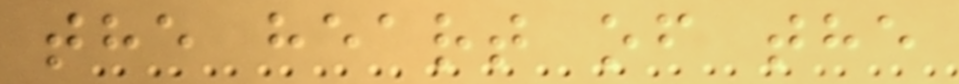the heart of the
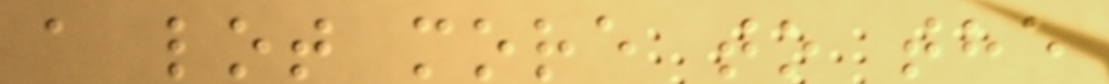a lot more to the
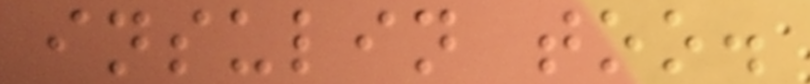insulin too.
